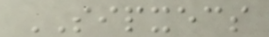SIPXECS
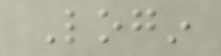Login
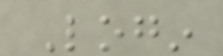Login
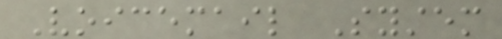Voicemail System
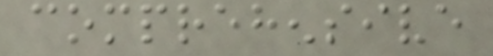comprehensive
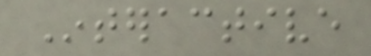Interactive
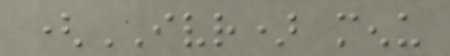(IVR) menu
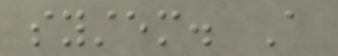system. A
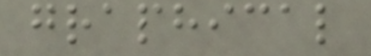graphical
